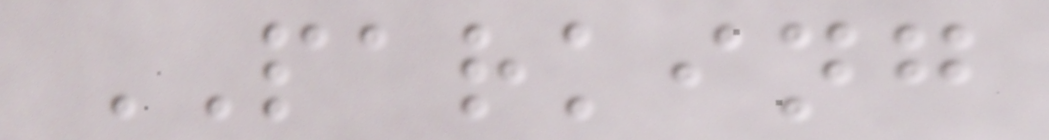PARKING
